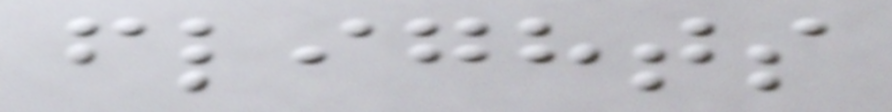flights
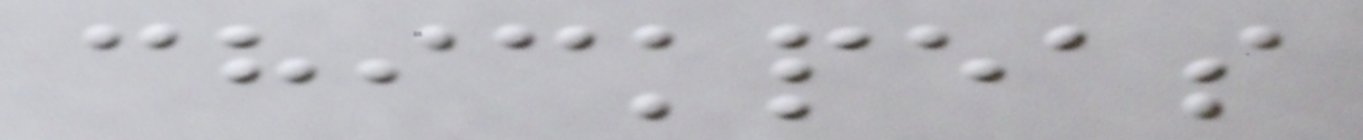chickpeas
